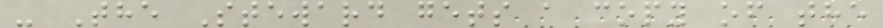- The Steward gets a copy of the
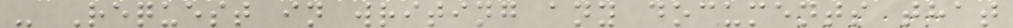- Request in writing any documents that
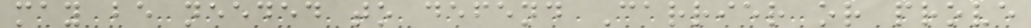may be needed to defend Carrier or prove
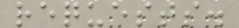requests.
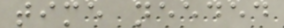time needed
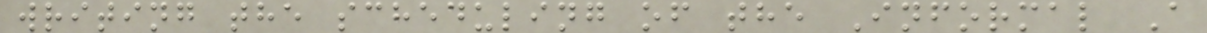writing the scheduling of the Informal A
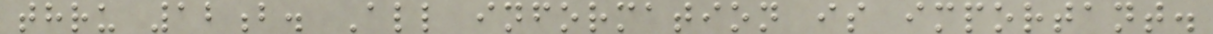thru 12b. All information is important.
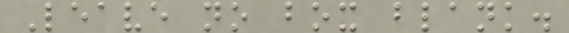Leave no box blank.
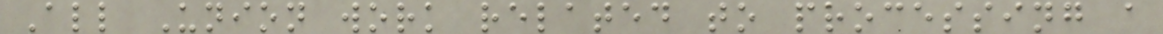All Union work related to processing a
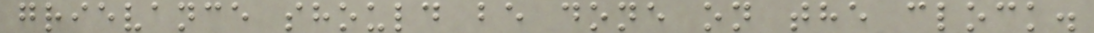grievance should be done on the clock.
